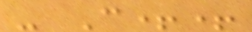- C++
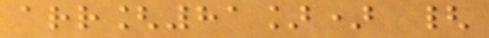arr[81]) {
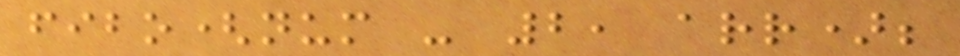fibo(num - 2, arr);
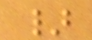}
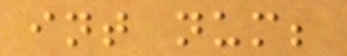int num;
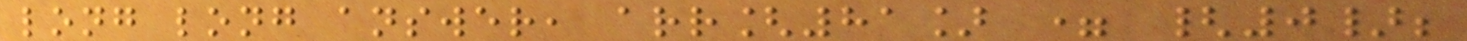long long answer, arr[81] = {0};
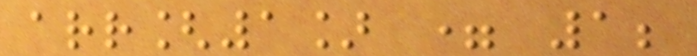arr[1] = 1;
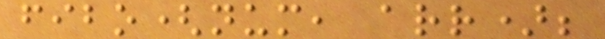fibo(num, arr);
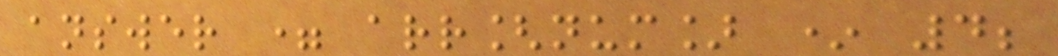answer = arr[num] * 4;
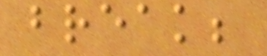break;
